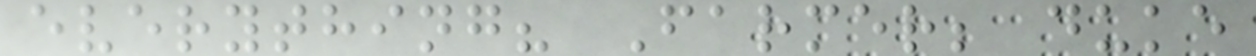everything? Farmer; duke
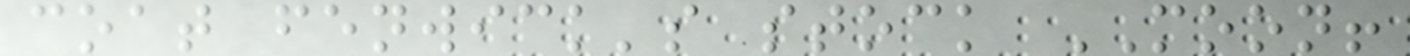coat fenwick's stock MOON!
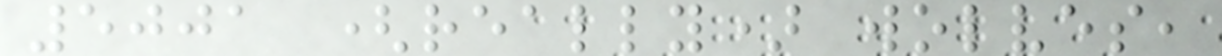5001 (really) wolves,
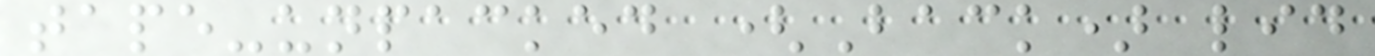tape-unpacked (Back) lid
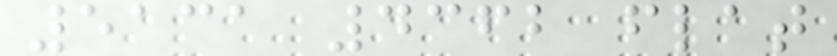5131 4362 flat
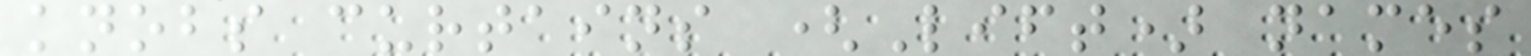knobs curtains (Lift) names
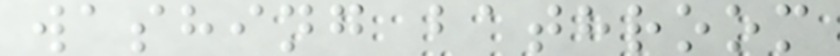washing bathroom
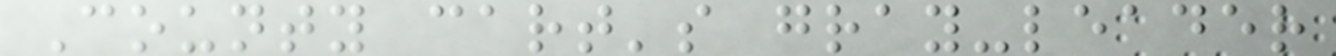County cart's gray-leader
